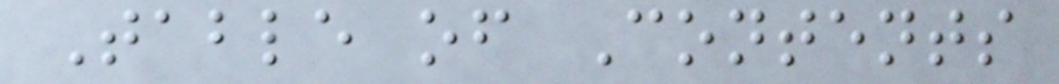Table of Contents
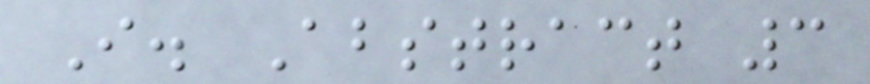I. Abstract 3
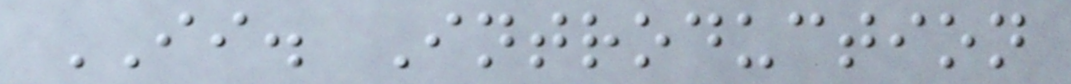II. Introduction
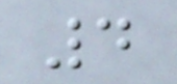4
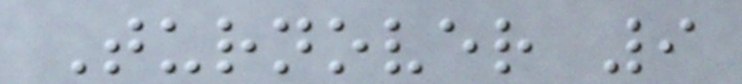Turnover 9
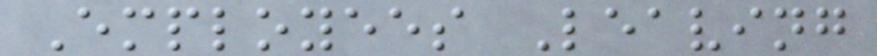Employees Leaving
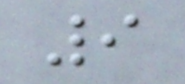9
